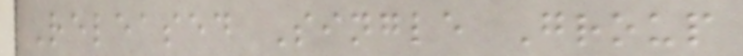Released Single Group
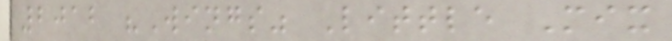2012 "Wings" Little Mix
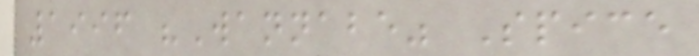1996 "Wannabe" Spice
